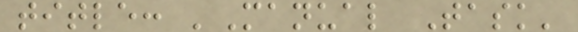title: 'Manual Task'
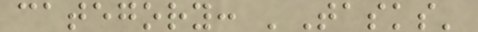category: 'Tasks'
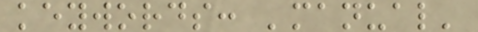keywords: 'manual'
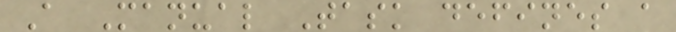A Manual Task defines a
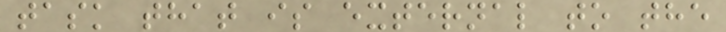task that is external to the
